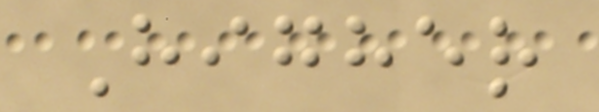Higher
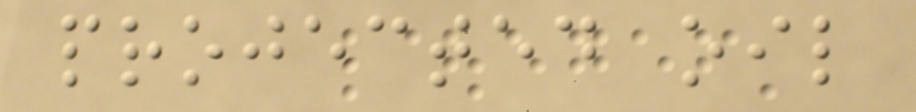projected oil
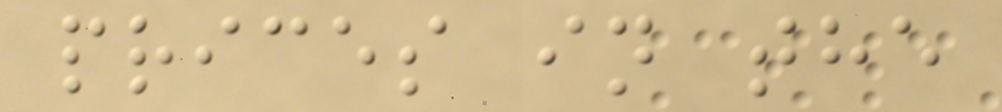prices in the
